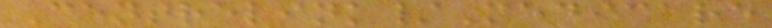Centrelink/Medicare
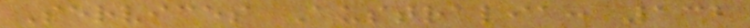Services Australia: 132
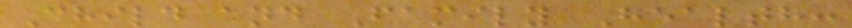Child and Family Health:
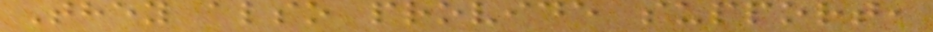They also provide support,
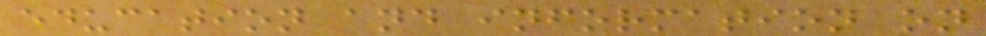education and information on
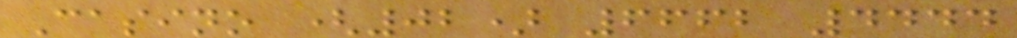Casino (02) 6662 4444
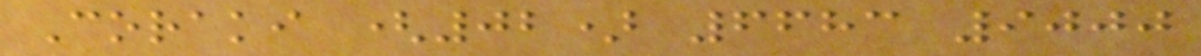Coraki (02) 6683 9000
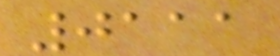0111
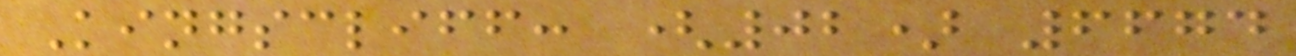Kingscliff: (02) 6674
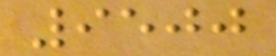9500
